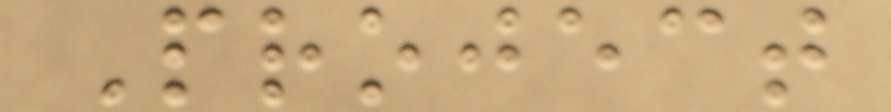Project
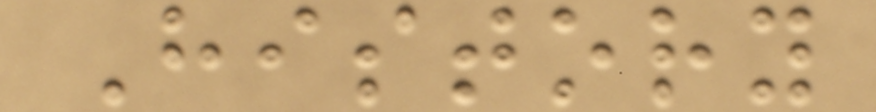History
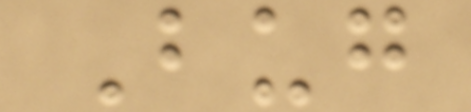Bug
